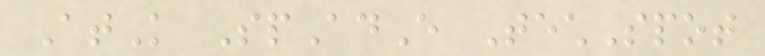AtK SpAdE TechSpot
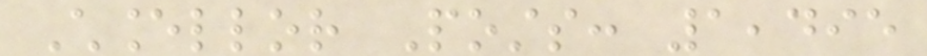Chancellor Posts: 1,495
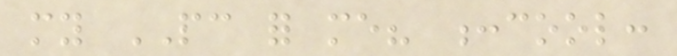my PC for me? :cool:
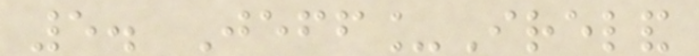5. Jeff_Ireland
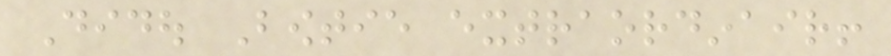Didou Bowtie extraordinair!
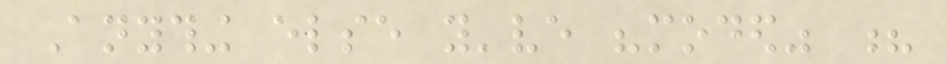Anything else you've "moded" ?
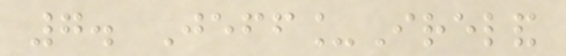7. Jeff_Ireland
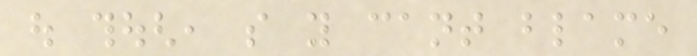out though, so you cant blame
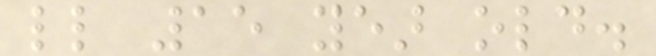little 15 year old.
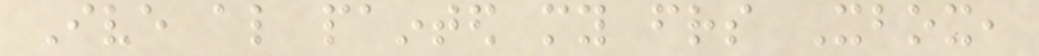Ive also painted my friends Xbox,
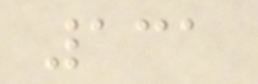131
